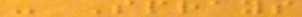- Sprays
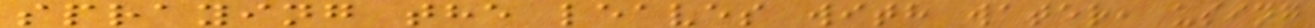spraying the leaves with water, using
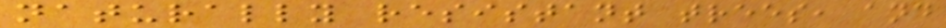naturally resistant trees, and
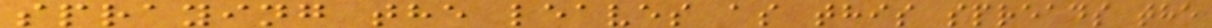spraying the leaves as this spreads the
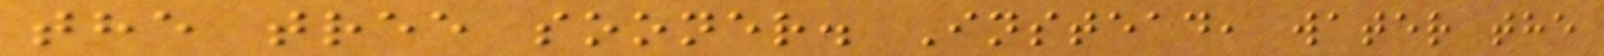the tree sooner. Instead, water the
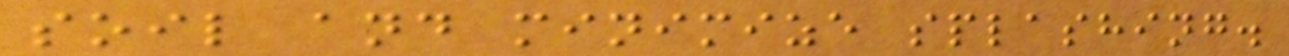soil and minimize splashing.
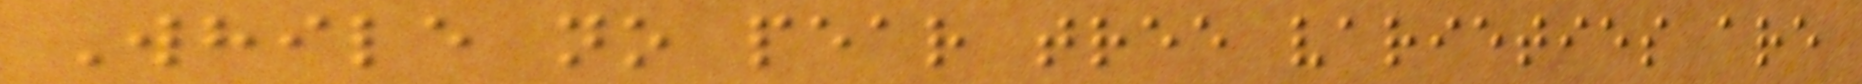While no pear tree varieties are
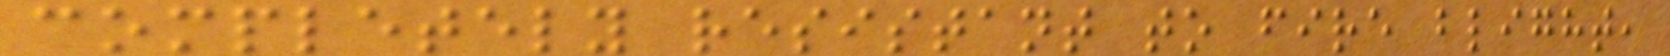completely resistant to fire blight,
